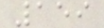159
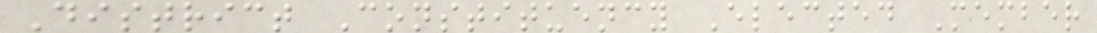District Constituency Elected Member
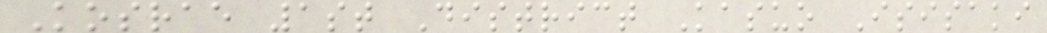Kosrae 1st District Kasuo Isisaki
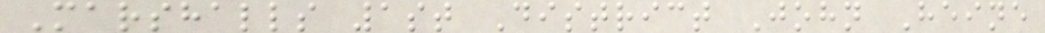Marshalls 1st District John Heine
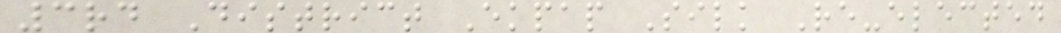3rd District Ekpap Silk Re-elected
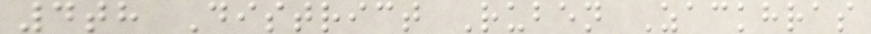4th District Ruben Zackhras
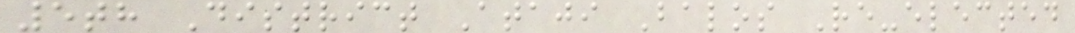5th District Ataji Balos Re-elected
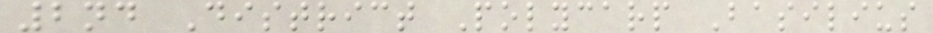2nd District Polycarp Basilius
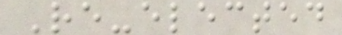Re-elected
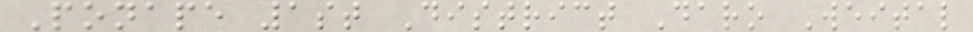Ponape 1st District Daro Weital
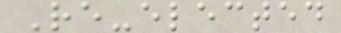Re-elected
